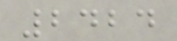2424
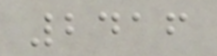2416
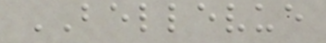BELLEVUE
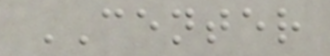CENTER
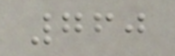760
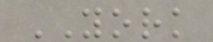YORK
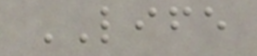LIFE
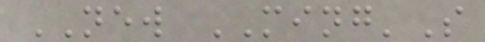NEW MING'S
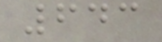643
